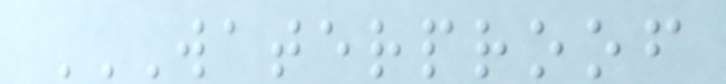WATERPROOF
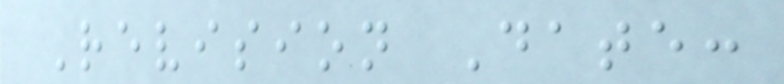Revision Date:
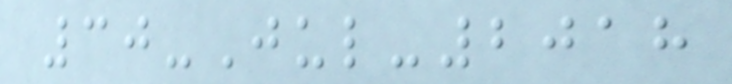30-Jul-2018
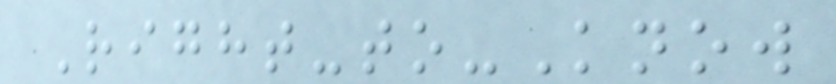Right-to-Know
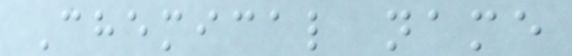Chemical name
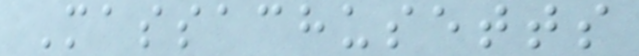Massachusetts
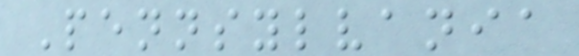Pennsylvania
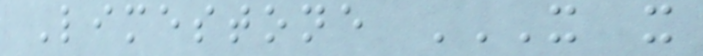Limestone X X
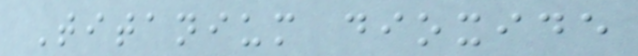Titanium dioxide
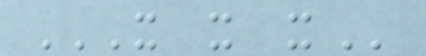X X X
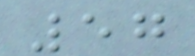57
